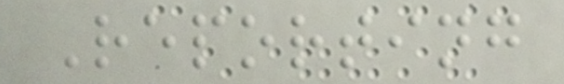Reporting
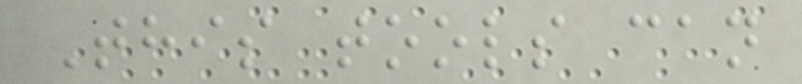This tools can
